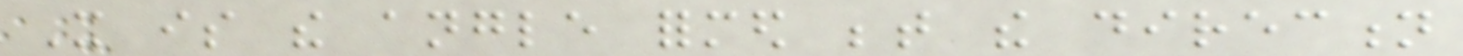It is the angle formed between the direction
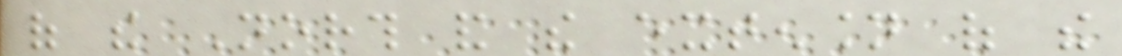of the North and the extension of the
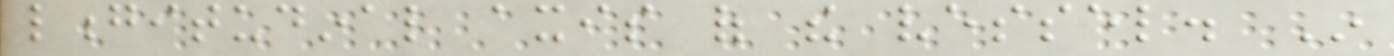longitudinal axis of the vessel. In
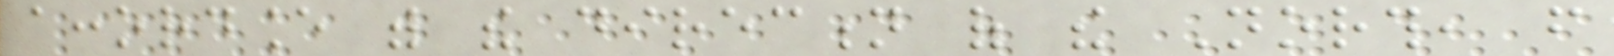accordance with the direction of the North, from
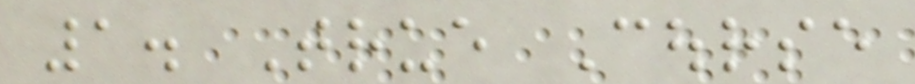1. True Course
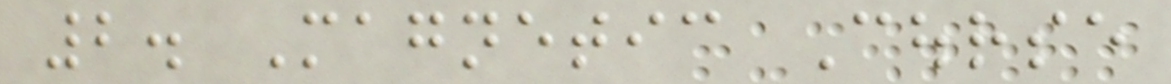2. Magnetic Course
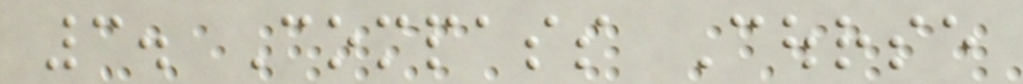3. Compass Course
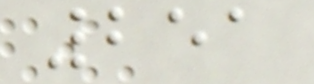251
